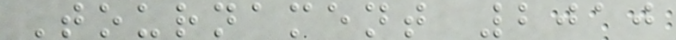Tournament 2010
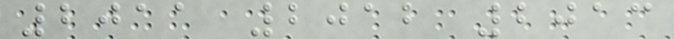2011 2012 2013
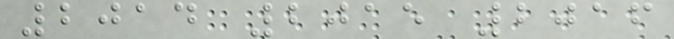2014 2015 2016
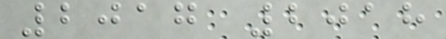2017 2018
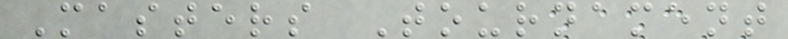Masters Tournament
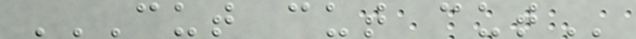CUT CUT CUT
